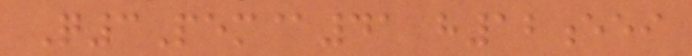Q3Pem@41 h12eei
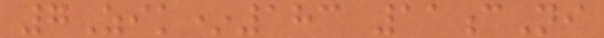7Zik*183 11cNi
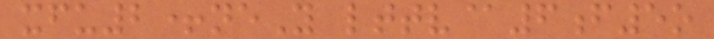xfu2+neY lttv@6f5o
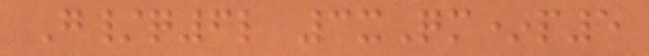G/q6l 3xQm*p5
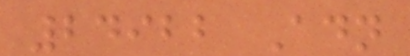24922 Adn
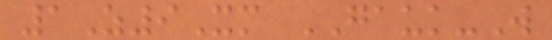1Z9Xm GAUK-W
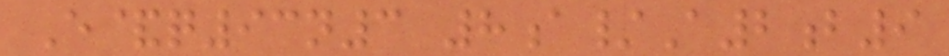E&q93n3 8a/A2b9
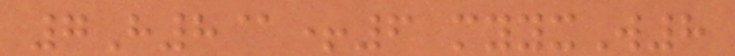7H8@+6 myyxW8
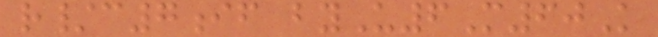r/c7if byU6M60K
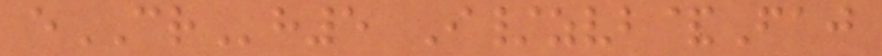eCRh5 I/zvb&Faj
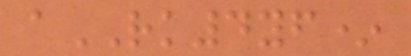aRK4yf*
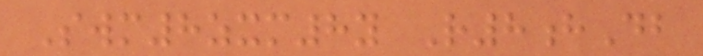Swm8zxm8y R8hDb
